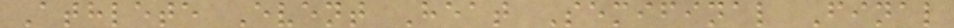Athlete Event Heat Semifinal Final
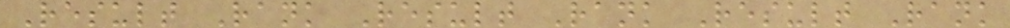Result Rank Result Rank Result Rank
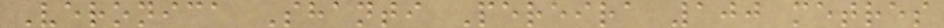Veronica Shanti Pereira 100 metres
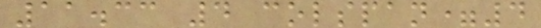11.33 4 colspan=4
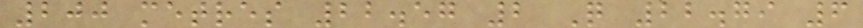200 metres 22.57 2 Q 22.79 6
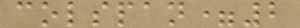colspan=2
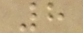8
